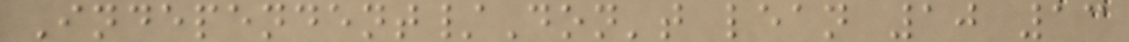Independent/Don't lean 10 13
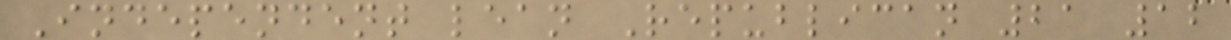Independent lean Republican 21 12
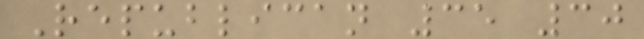Republican 35 30
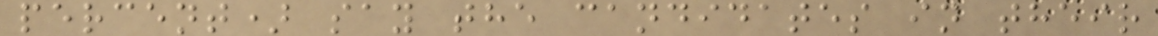percent) say the candidates in their
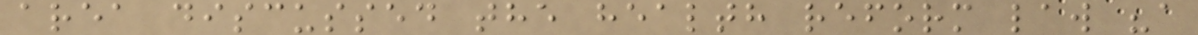area discussed the health reform law "a
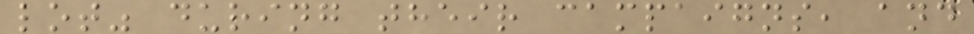lot" during their campaigns, and
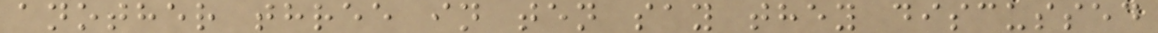another three in ten say they discussed
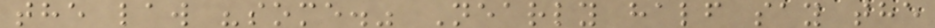the law "some." Nearly half say the
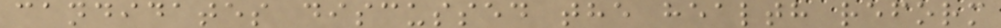candidates discussed the health reform
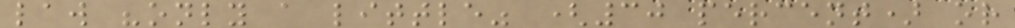law "only a little" (30 percent) or
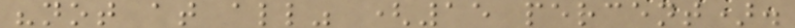"not at all" (15 percent).
